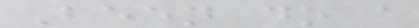Been do a
